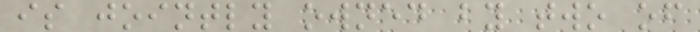is jointly owned by two of
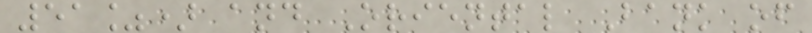51%) and Oriental Bank of
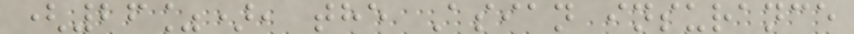(26%), the Asian insurance
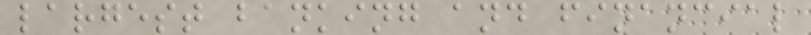largest banking and financial
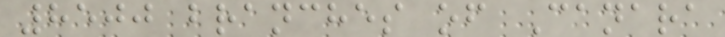8500 branches of Canara
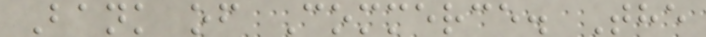Bank of Commerce. The
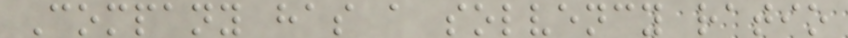Company has a solvency ratio
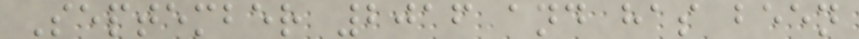September 2016 and has been
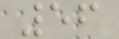56
